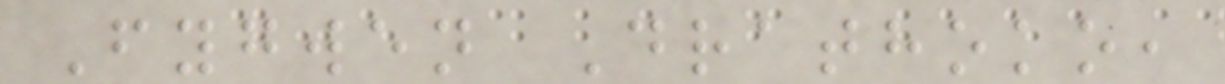Fygwen Drathoko,
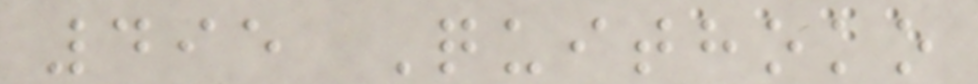495 Quithoko
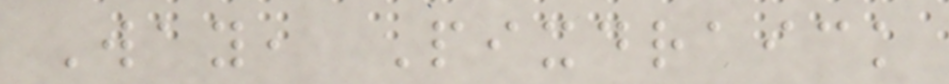Way, Pixdraick
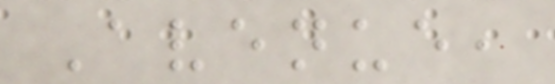Avenue,
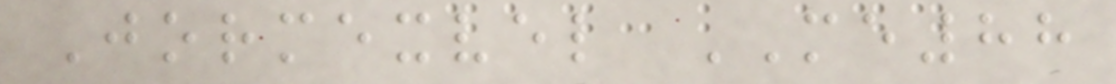Jormexvel ME88
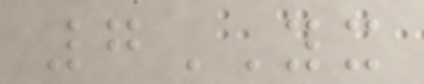7YX
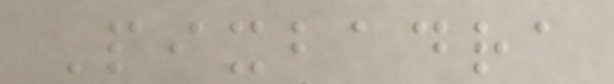Pixbadra
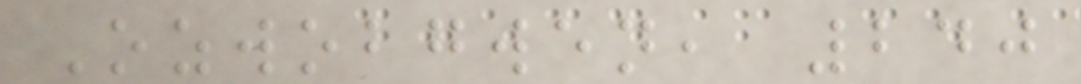Ozwobgwen, 240
